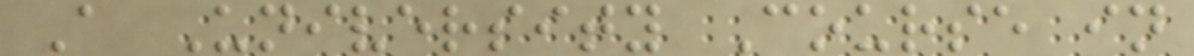A University Course in
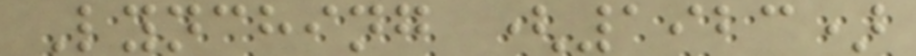Lynching (1923)
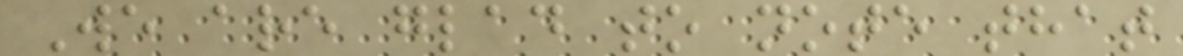We are glad to note that
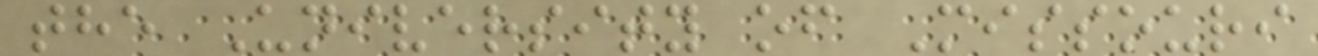the University of Missouri
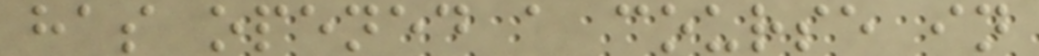has opened a course in
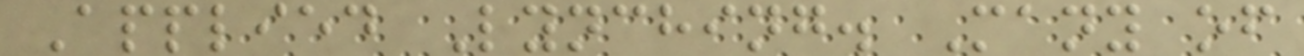Applied Lynching. Many of
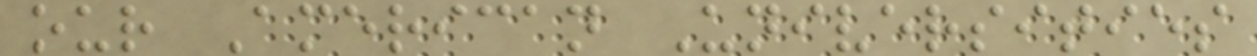our American Universities
